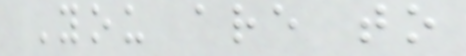You are to
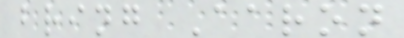bring Aaron
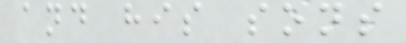and his sons
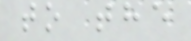to the
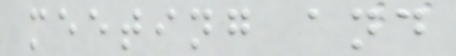meeting and
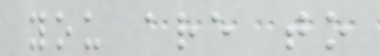you are to
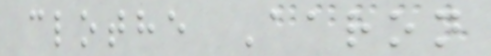clothe Aaron
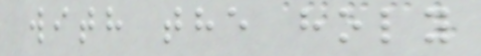with the holy
